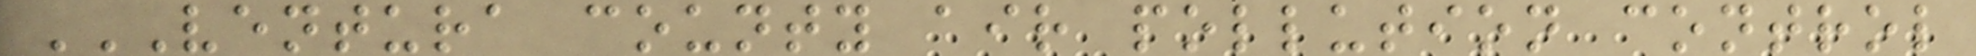VENTURA COUNTY AIR POLLUTION CONTROL
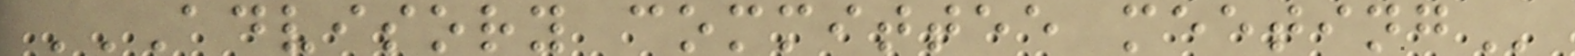ADVISORY COMMITTEE MEETING
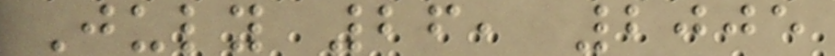July 26, 2005
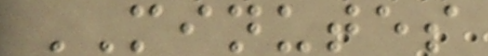MINUTES
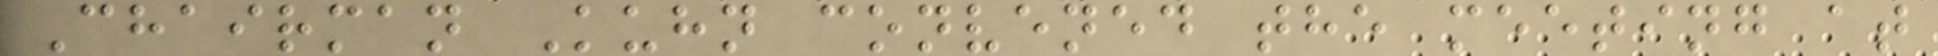Chairman Kuhn convened the meeting at
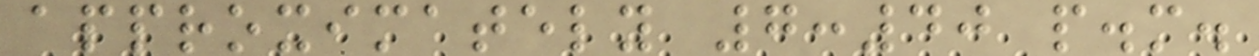approximately 7:40 p.m.
